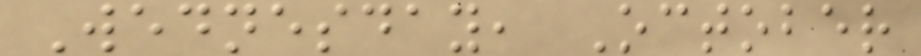Wednesday, October
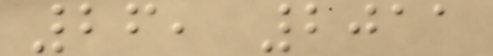26, 2011
